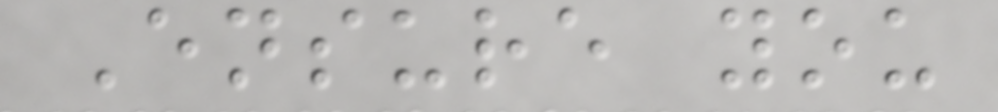Ensure you
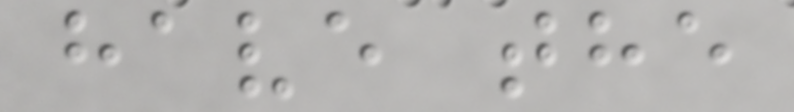have the
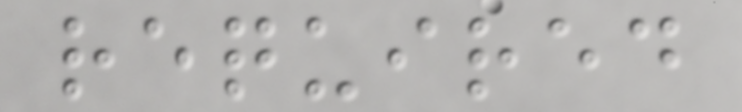required
